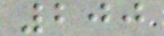200
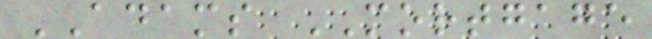ADAMS MORTGAGE
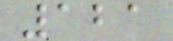121
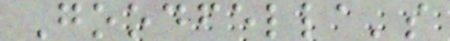Goodfella's
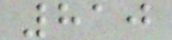810
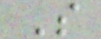S
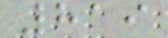819
